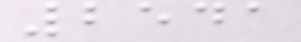2541
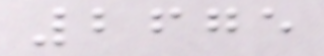2675
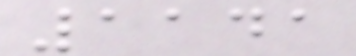1141
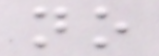no
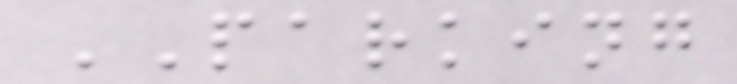PARKING
